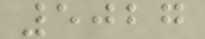5027
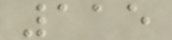115
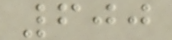600
